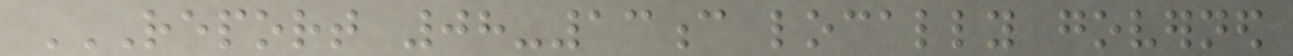REPORT 08-13C LOCALLY GOVERNED
